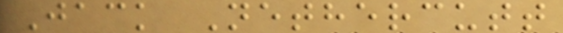Jack Nethercutt
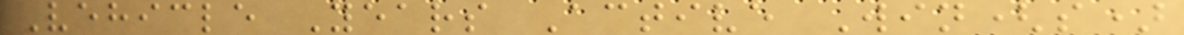Vehicle Years Active Win(s)
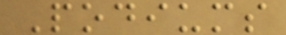Podiums
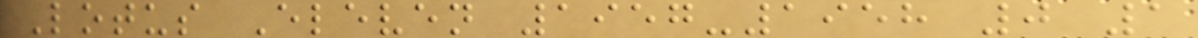Lotus Eleven 1957-1958 0 1
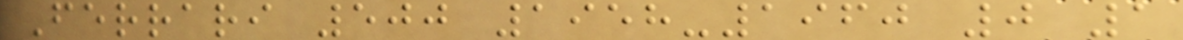Ferrari 500 1958-1960 0 1
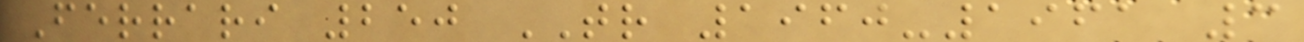Ferrari 250 TR 1960-1961 3
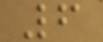6
